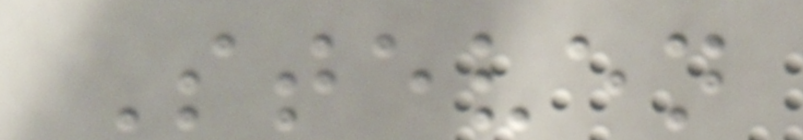Steven
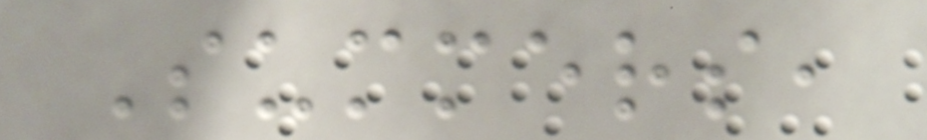Summers,
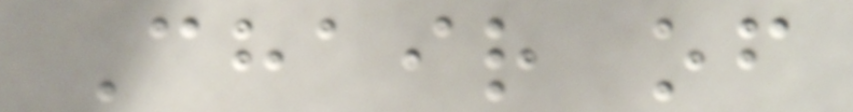Chair of
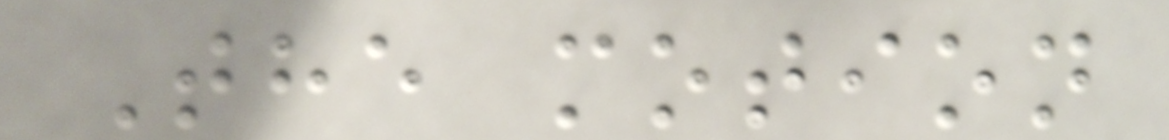The motion
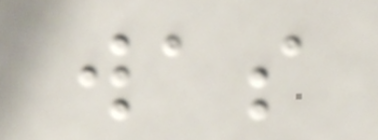was
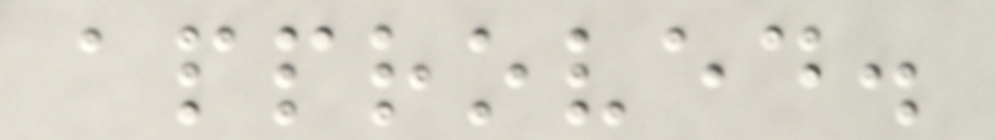approved.
